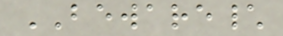BEWARE\
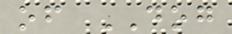of DOG
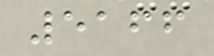5166
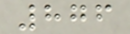876
